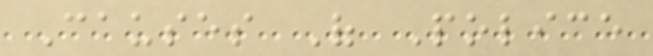Causes Of Police
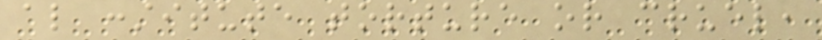also constitute torture or cruel,
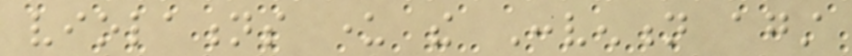violations under the Convention against
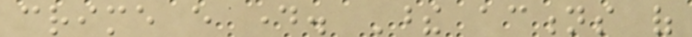crime every day. These actions of
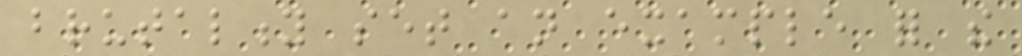brutality set an example for the
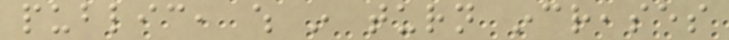public, which in turn increases
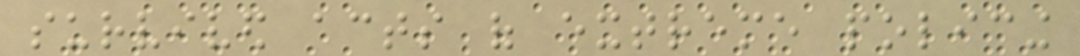survived acts of extreme policing
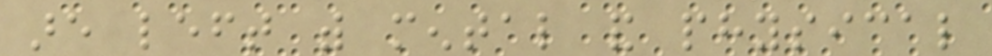are left with mental and physical
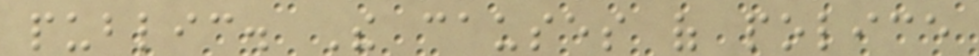public. The causes of police
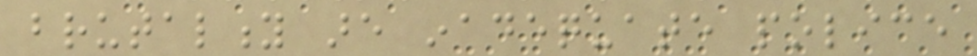brutality are inadequate police
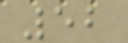52
